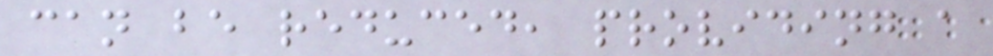can be reduced, providing a
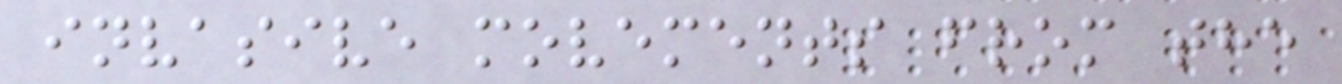invasive movements from the
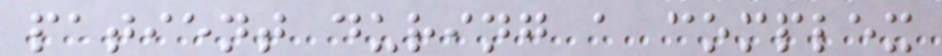patient during a complex
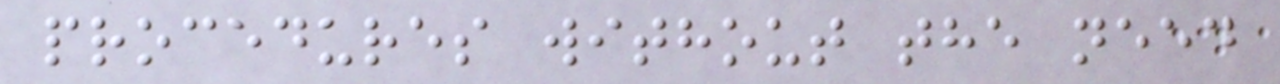procedures without the need
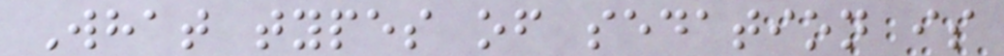What types of sedation is
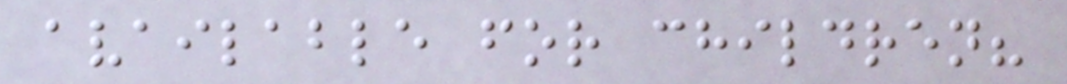available for children?
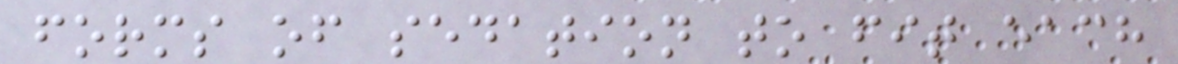forms of sedation to fit each
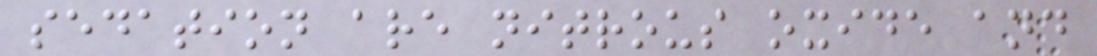sedation are nitrous oxide and
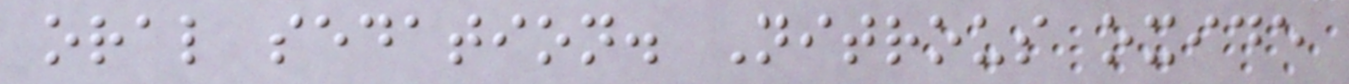oral sedation. Nitrous oxide
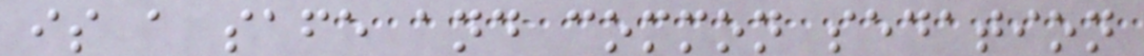is a safe and common sedation
